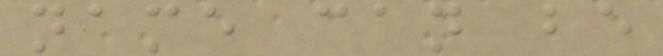name can be
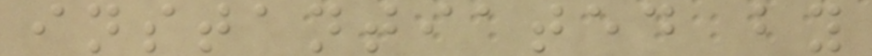instantiated by
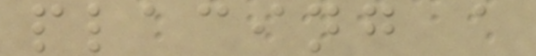placing a
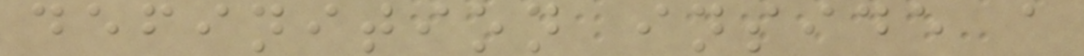definition inside a
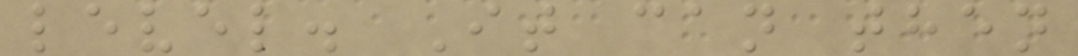level. It can then
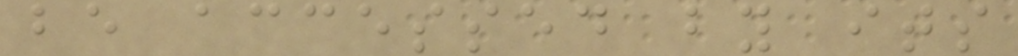be accessed by its
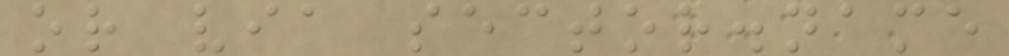or via sector.name
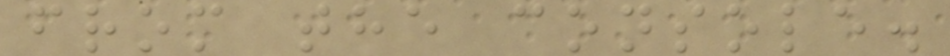from the console.
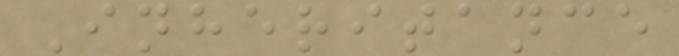Inheritance
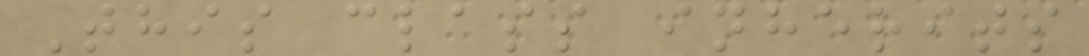This class inherits
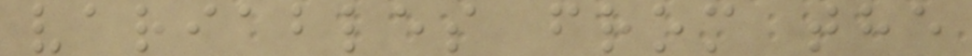variables from the
